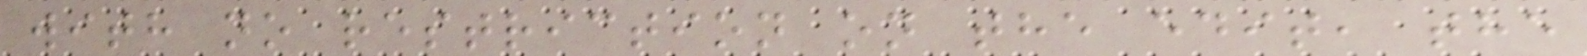with no restriction on the edit, the
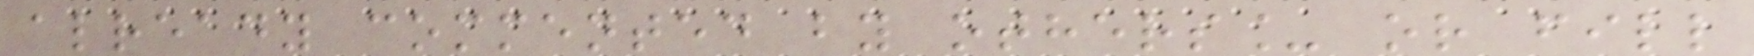already commented by others_ or fill
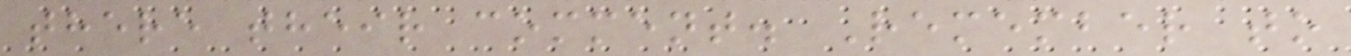there their comment. Remember to
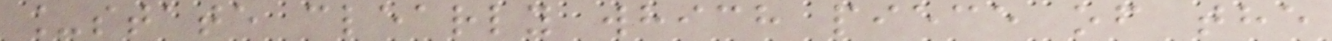_state clearly which piece of the
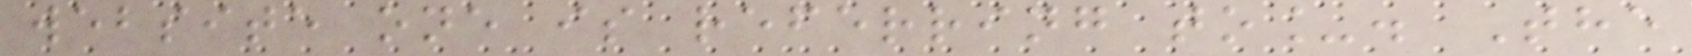website one is referring to_. The
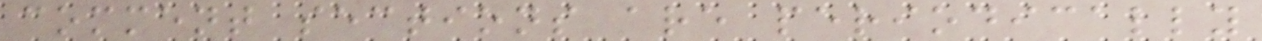comment sections are periodically
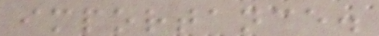importance.
